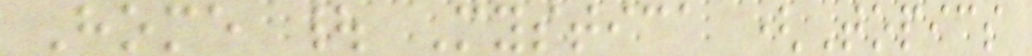Home | Mystica (Topics
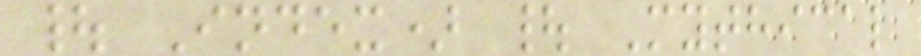| Index) | Mythical
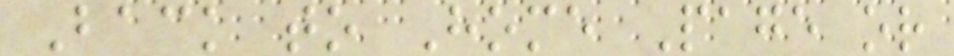Back to Home Page or
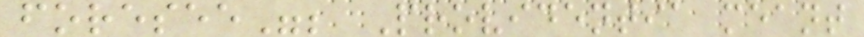foresee"; Providentia meant
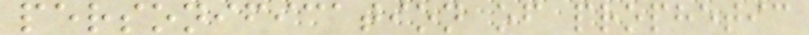personification of prophetic
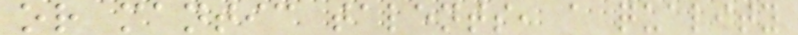or mantic talents, a quality
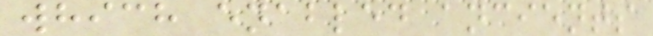which enabled ancients
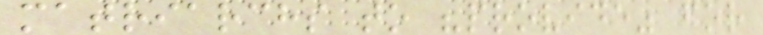matriarchs to "provide" for
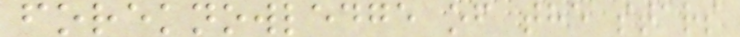foreknowledge of the stars
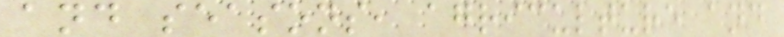and seasons, agriculture and
